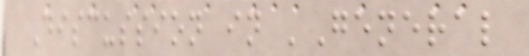Discussion in 'General
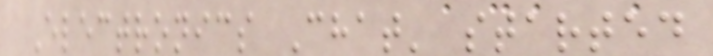Electronics Chat' started
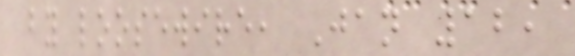by loosewire, Jan 12,
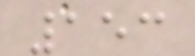153
